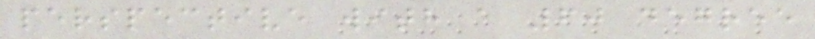perspective with a 60 degree
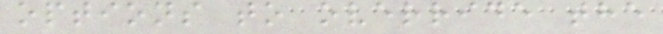options to override the
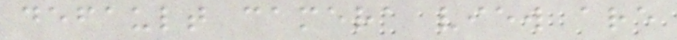default camera view are
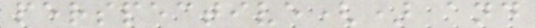perspective() and
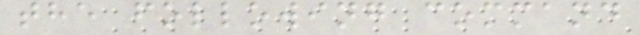the following command
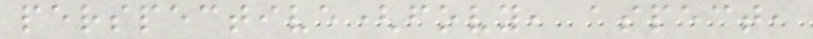perspective(fovy, aspect,
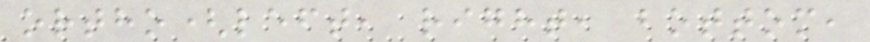ortho(left, right, bottom,
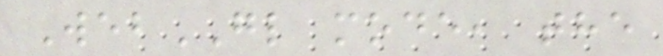WebGL mode, the
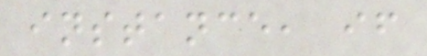instance, if
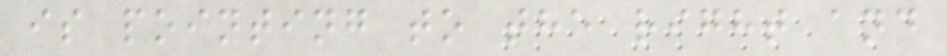is pointing to the right and
